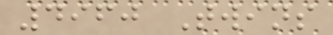4960 Twins
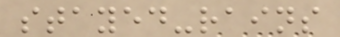stayed-rains
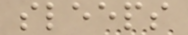sleeps
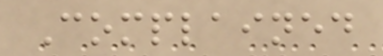Complained
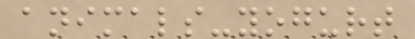animals-yogurt
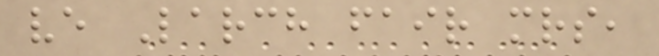ve Larch fair mrs,
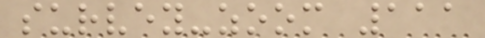survey-zoom 111
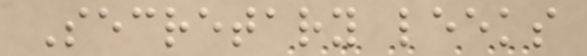Secretary leeks
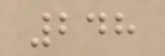248
